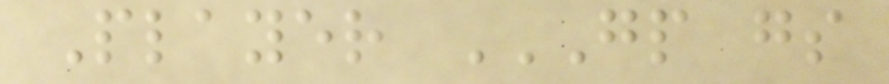Player GP GS
